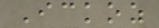Ickoz
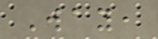Way,
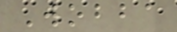Wobba
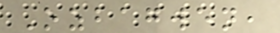Ozbagwen,
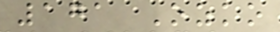171 Ozko
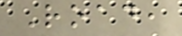Road,
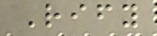Rify
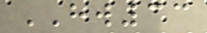HW33
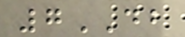7DB
